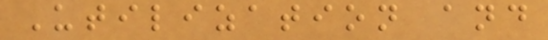Utilization and
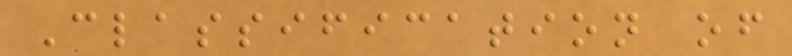Classification of
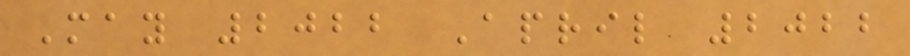May 2022 April 2022
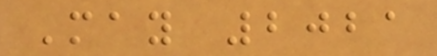May 2021
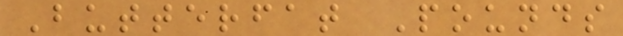Butterfat Pounds
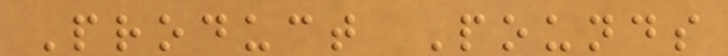Product Pounds
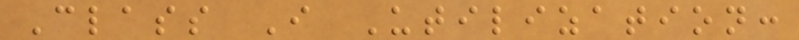Class I Utilization:
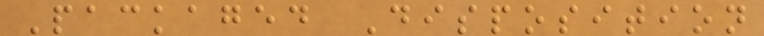Packaged Disposition
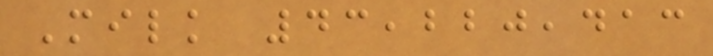Milk 43,220,413
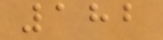182
